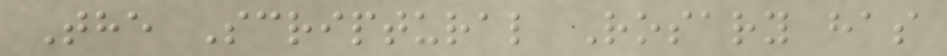The Scriptural Rosary has
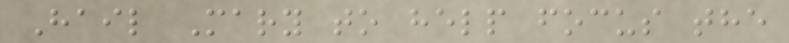Hail Mary to help focus the
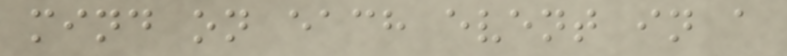mind on each event in a
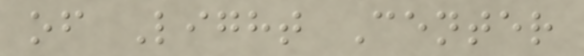of Light Center
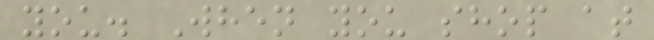you. When you shop at
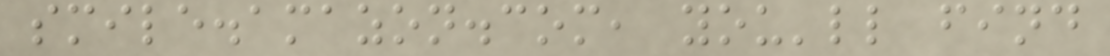smile.amazon.com, you'll find
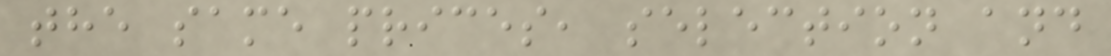the same prices, selection and
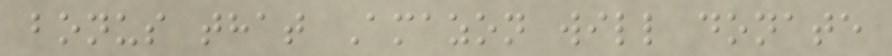bonus that Amazon will donate
